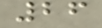26
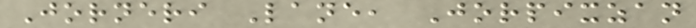Jorneri Lane, Jorpixzan
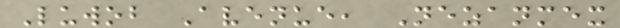Luwob Avenue, Nezanmex
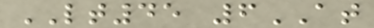LT45 6AT
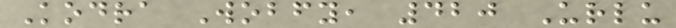Kodra Wobfy, 420 Urlu
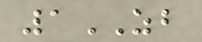1ZB
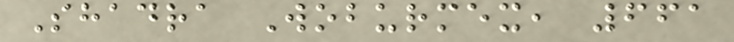Shadra Woburmex, 661
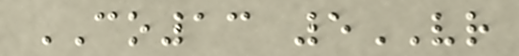CO13 5VR
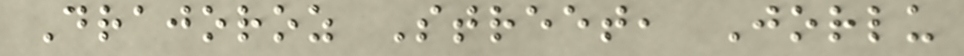Drajoroz Street, Jorlu
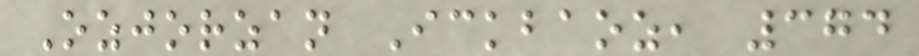Ozjorzan Ickbaoz, 374
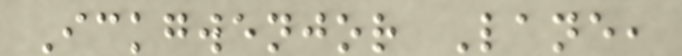Ickgwenjor Lane,
